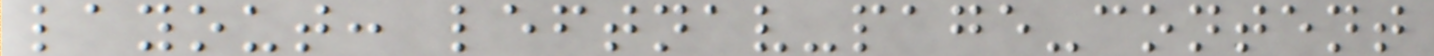layout: leftnav-page-content
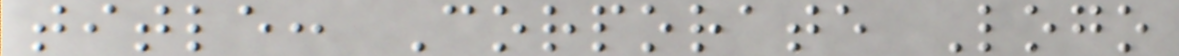title: Corporate Logo
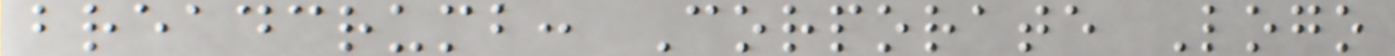breadcrumb: Corporate Logo
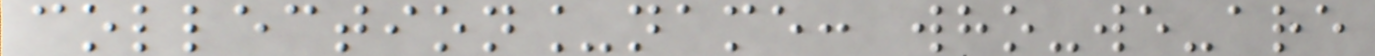collection_name: who-we-are
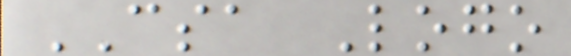CSA Logo
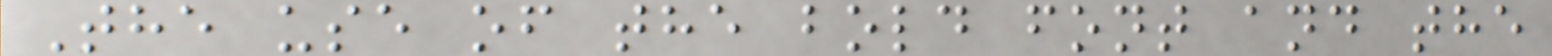The use of the bold font and the
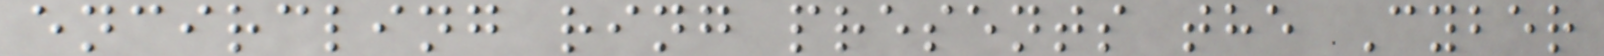encircling ring presents the Cyber
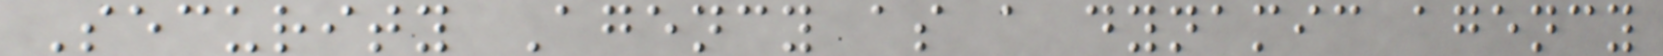Security Agency as a dynamic agency
